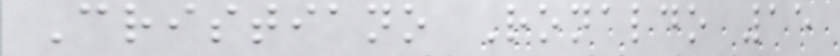Cristiano Ronaldo 15
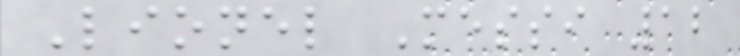Lionel Messi 12
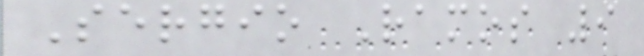Sergio Ramos 9
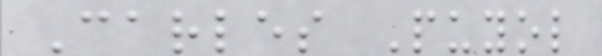Carles Puyol
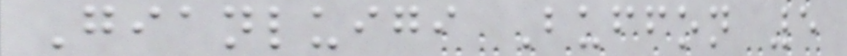Gianluigi Buffon 5
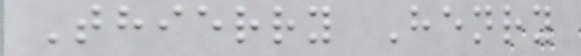Thierry Henry
